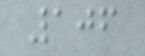106
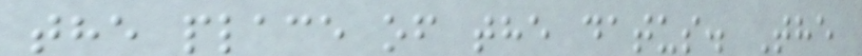the place of the datus. The
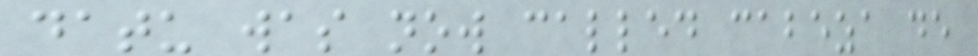datu was now called cabeza de
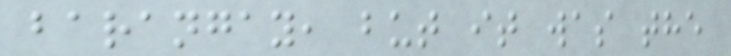barangay, but it was the
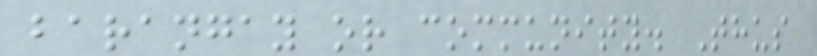barangay or community. Thus
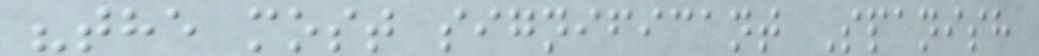"the most significant Spanish
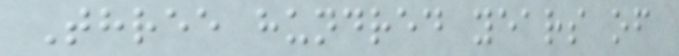Three hundred years of
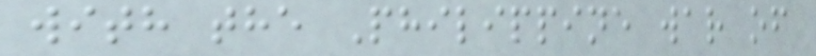with the Philippine war of
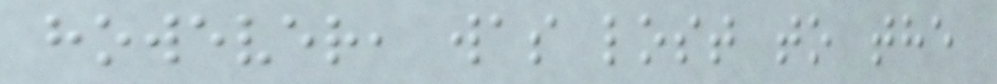however, was lost to the
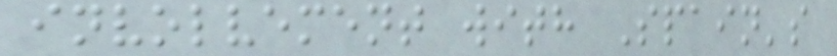involvement with Spain's
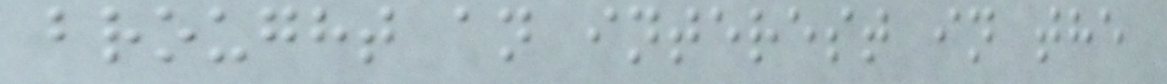brought an interest in the
